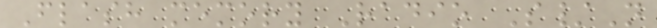Flash memory Radio S/N
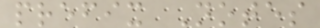prefix Notes
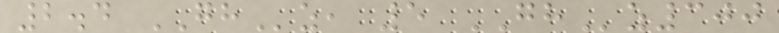2.4 GHz, 5 GHz300
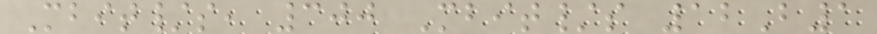Mbit/s, 300 Mbit/s 12B1
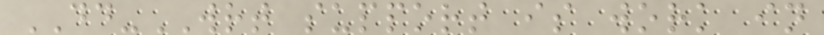DD-WRT support is work in
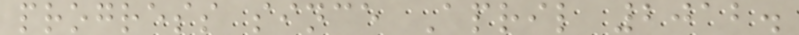progress since April 2012.
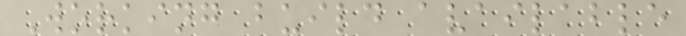Working build available
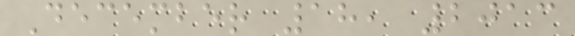December 18, 2013
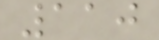110
